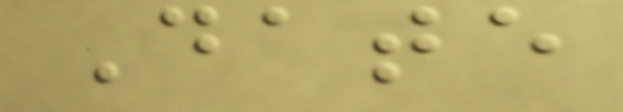Date
